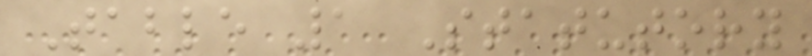Table 1 Statutory
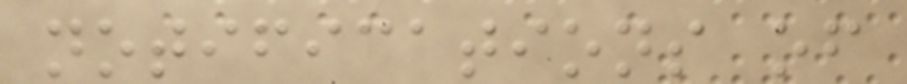notifications of
